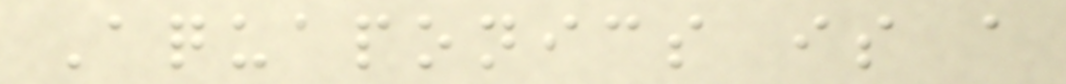Aquaponics is a
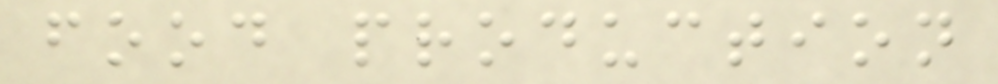food production
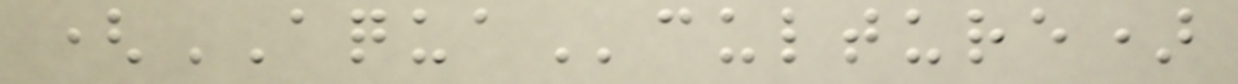(AQUAculture)
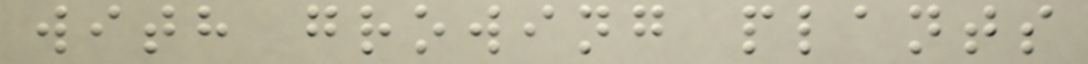with growing plants
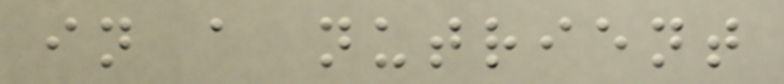in a nutrient
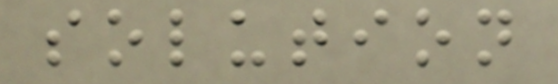solution
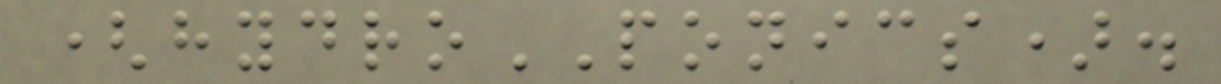(hydroPONICS).
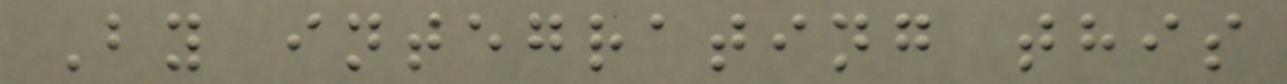By integrating this
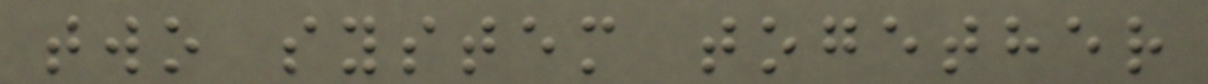two system together
